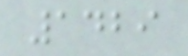1429
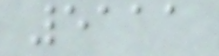5111
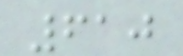610
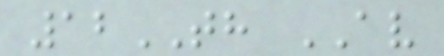12TH AV
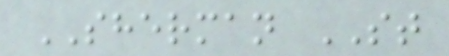SHERMAN ST
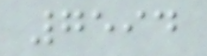7594
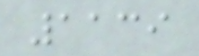1139
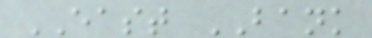EAST BANK
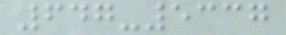647-5337
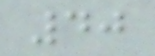40
